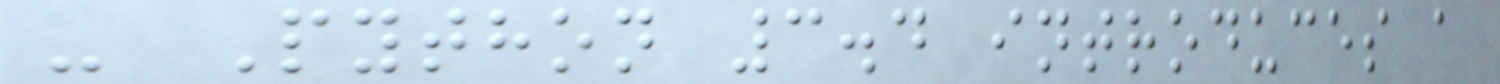- Python 3.4 introduces a
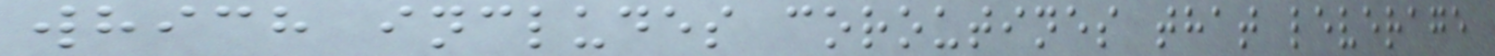which includes coroutines that leverage
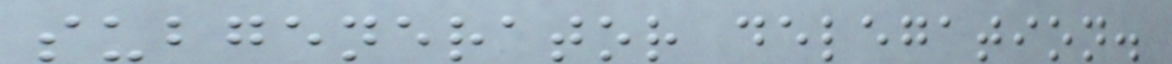subgenerator delegation.
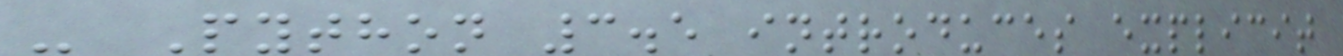- Python 3.5 introduces explicit
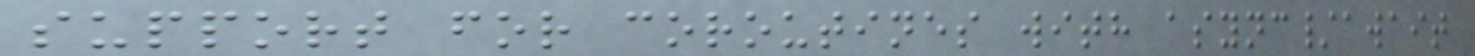support for coroutines with async/await
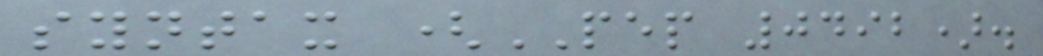syntax (PEP 0492).
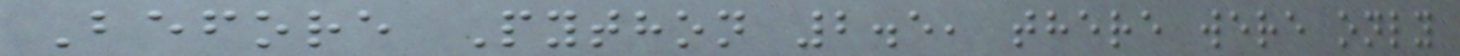Before Python 2.5, there were only
